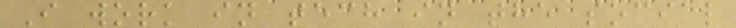I work in tech in the social
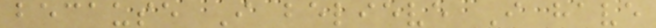because I believe I have
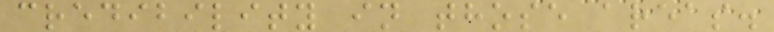credibility in those areas.
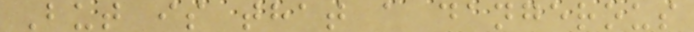But is that a dangerous
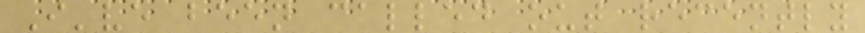I've been called out recently
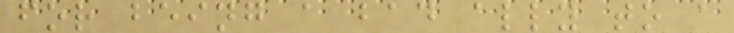for being a bad ally to a
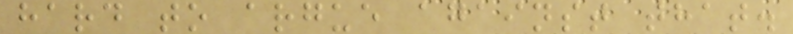hard to argue against that.
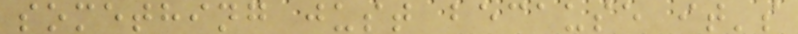something just because it's
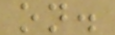on.
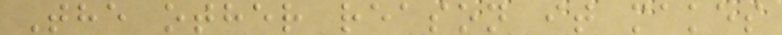The other reason it makes
